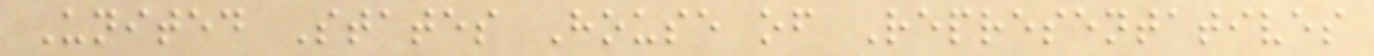United States House of Representatives
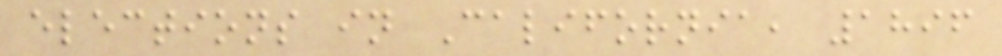elections in California, 1896
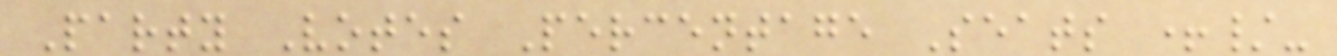Party Votes Percentage Seats +/-
